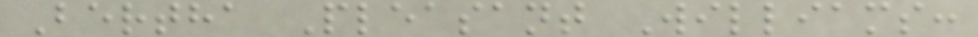Bertha Pleasant Williams:
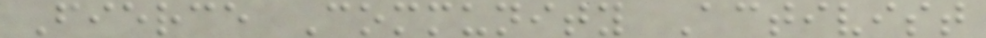Fierce Community Activist
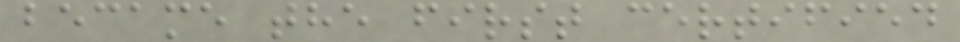became the first certified
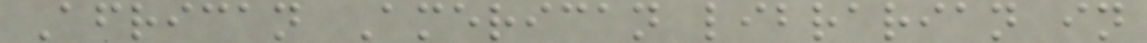African American librarian in
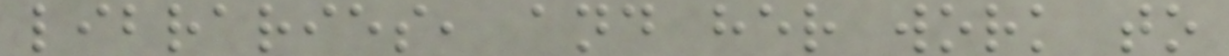libraries, and her work to
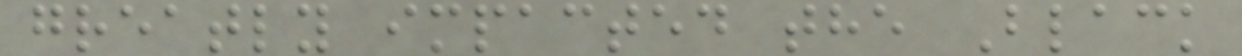greatly impacted the Black
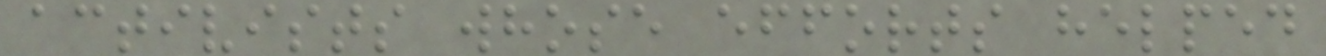activists whose efforts helped
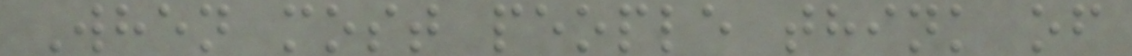When most people think of
